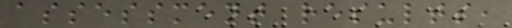assessment results,
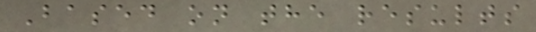Based on the results
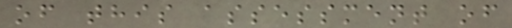of this assessment of
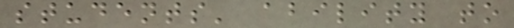students' ability to
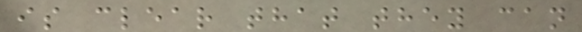is clear that they can
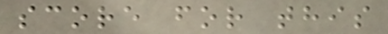score for this
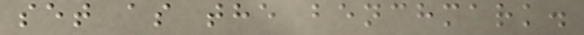set as the benchmark.
